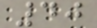40
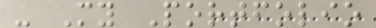- My Portfolio
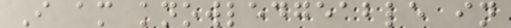I am knowledgeable in
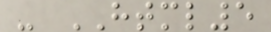- HTML5
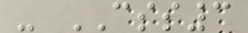- CSS3
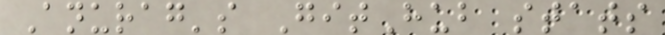Anurag's GitHub stats
